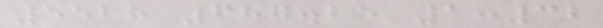5528 687.25 1:32
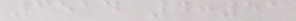3514 4:51
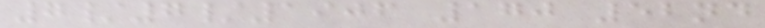7/7/1906 170 52nd
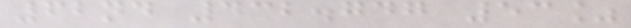62nd 432.747 53%
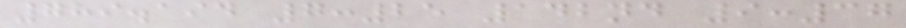789.194 7:25 142nd 9:37
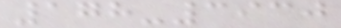178-3930
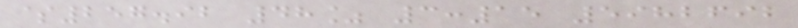$257.92 48% 3:15 5982692
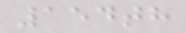154th
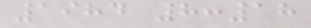1984 8:18
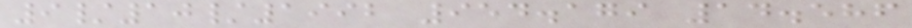9/10/1992 954.179 14.586
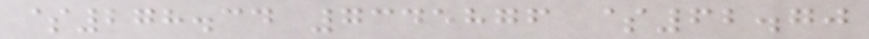$278.34 7345876 $62.70
